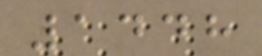1448
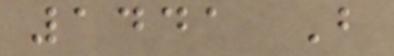1441 B
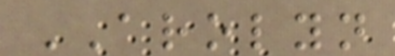AROLYN
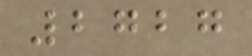2727
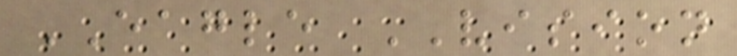EAGLE VISION
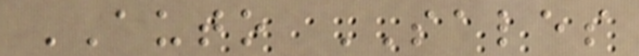AUTO SALES
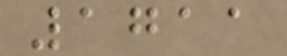1711
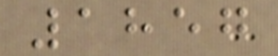1857
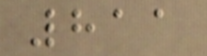811
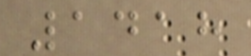1418
